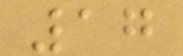17
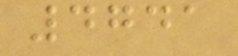4741
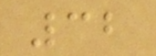32
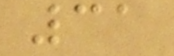31
